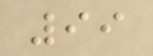99
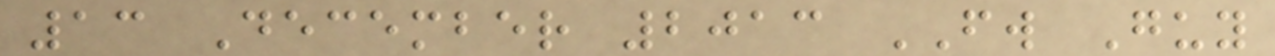13 December 2013 FW Guy
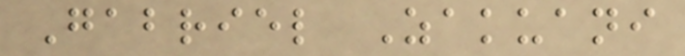Gabriel Zakuani
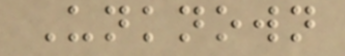Unknown
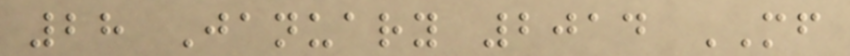28 January 2014 MF
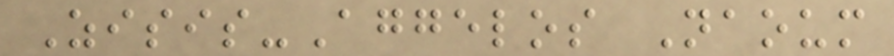Zisis-Aggelos Naoum
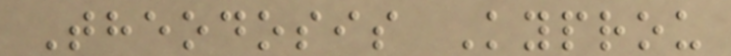Theodosis Kyprou
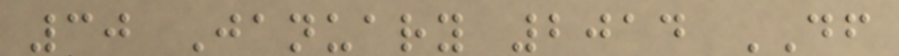30 January 2014 DF
